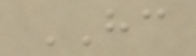HC
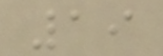19
